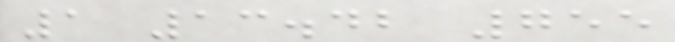1 13.42 755
